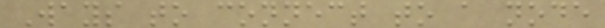Ways to connect to a node
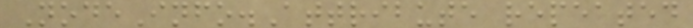NodeInfo.Attribute repeated
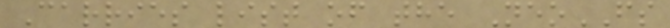Carries list of the NeoFS
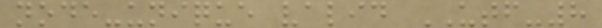node-unique valid UTF-8
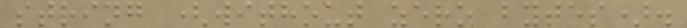string (without zero bytes).
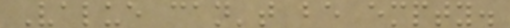Value can't be empty.
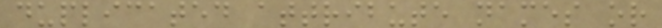duplicated attribute names or
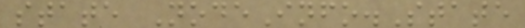state NodeInfo.State
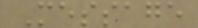Message
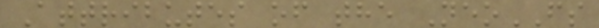Attributes of the NeoFS
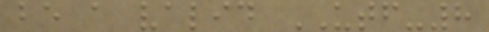be a valid UTF-8
